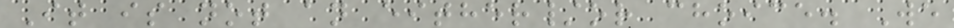It is not an either/or choice. We
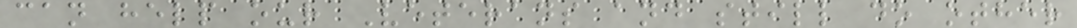can help our Veterans and still do other
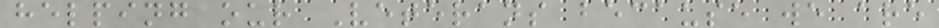helping our Veterans because we are
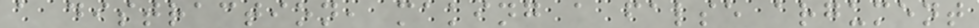a distraction, making a false argument
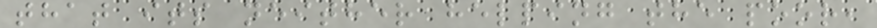that its neither helping the poor,
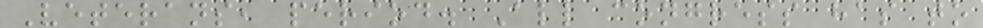Veterans, period. All congress has to
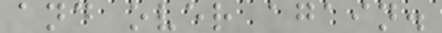and over again.
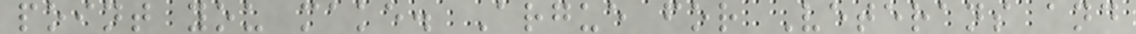point you make. Argue for Veterans and
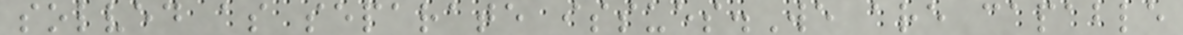solved as separate issues.We are capable
